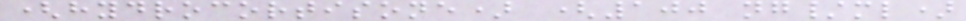(hydrocortisone) (100 ng/ml)
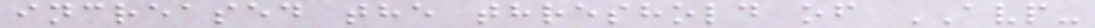increased the threshold of AVP-
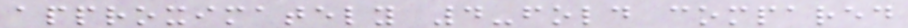approximately 4-fold compared
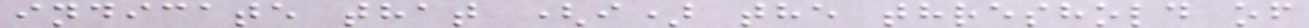indicate that (i) the threshold of
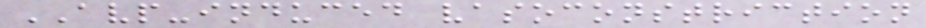AVP-induced vasoconstriction
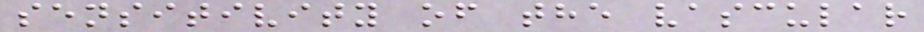sensitivity of the vascular
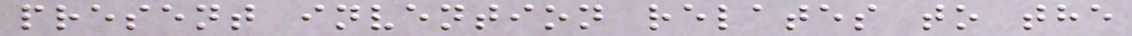present invention relates to the
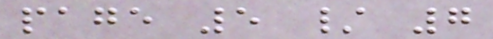page 5 / 7
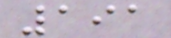191
